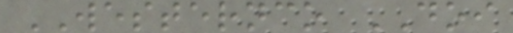WESTERNCO DOI
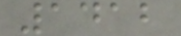1412
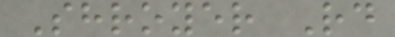Shroyer Rd
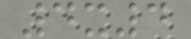4x4
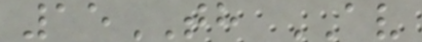15TH AV
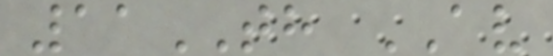11TH AV
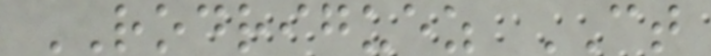RODRIGUEZ CT
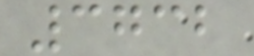3732
